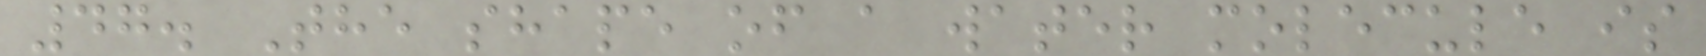47. The shape of a water molecule is
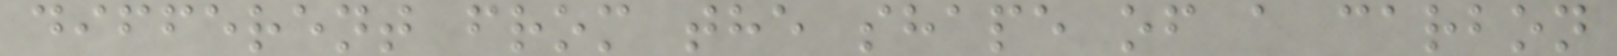different from the shape of a carbon
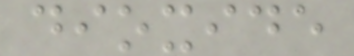dioxide
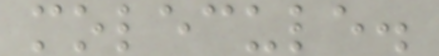molecule.
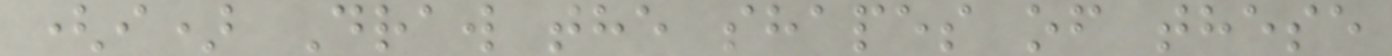(i) Draw the shapes of these
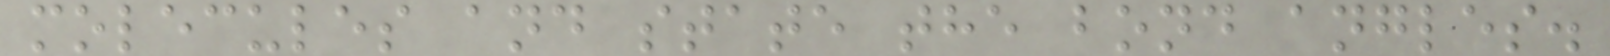molecules and state the bond angles.
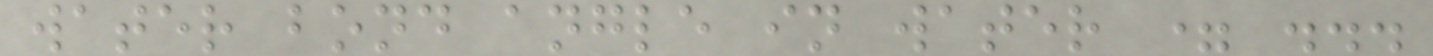water bond angle in water = ...
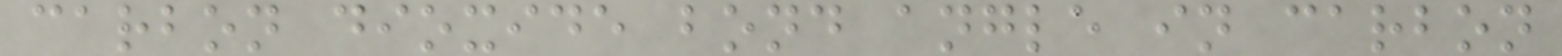carbon dioxide bond angle in carbon
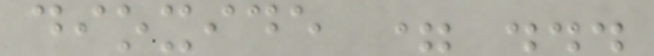dioxide = ...
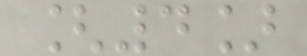[4]
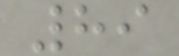89
